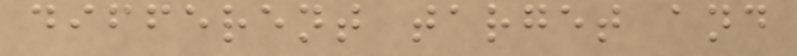different target and
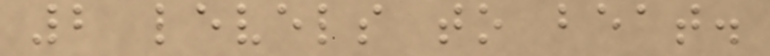2 levels to beat.
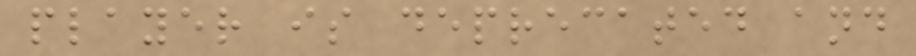player is deprecated and
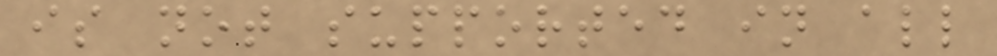is not supported in all
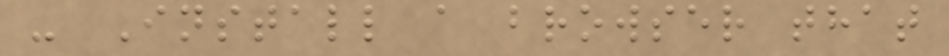- Install a browser that
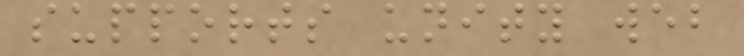supports unity web
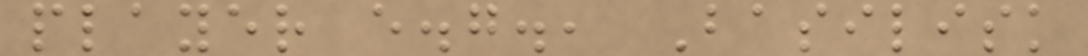player e.g., Basilisk
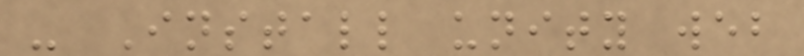- Install unity web
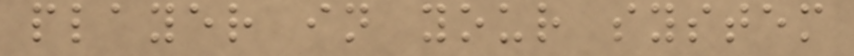player in your system
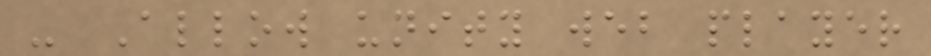- Allow unity web player
